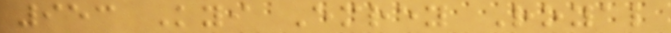953 Kyi Emrey Royal
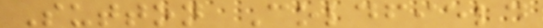Sutton Coldfield
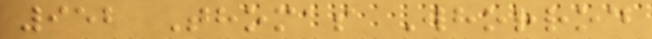952 Thomas Whorrod
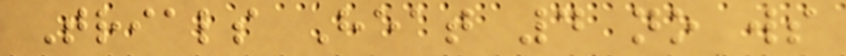Trials Heat 4 no ws
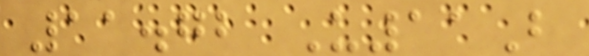11.72 U11B
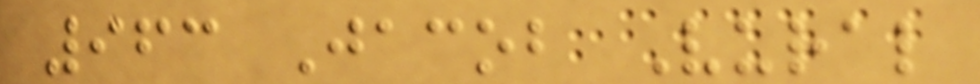963 Jacob Vural
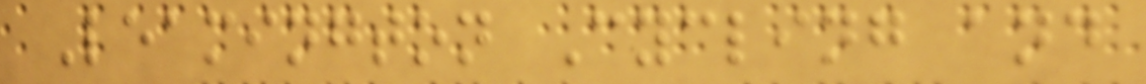Leamington Cycling and
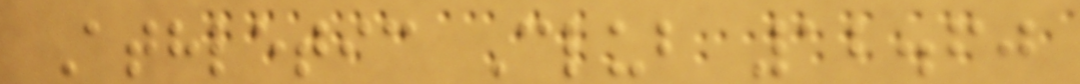Athletic Club 12.60
